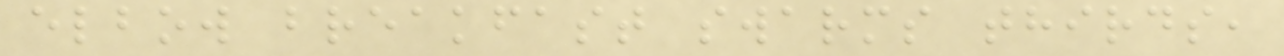elbow breakfast swarms thirds,
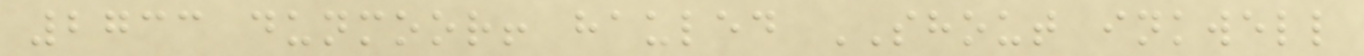2733 dunmoor! hauled SHOUT inkwell
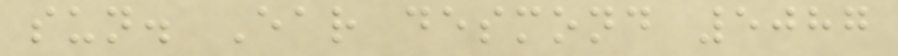sun. Ear desmond 5087
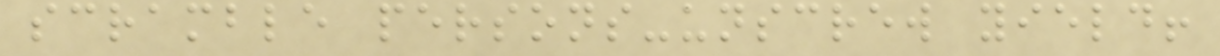scramble persons-unscrew yield!
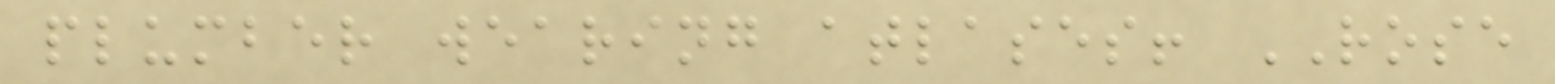plumber wearing atlases! ROSE
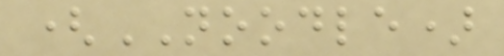(NOODLE)
